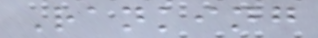Ranking
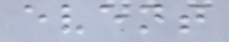event
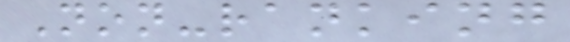Non-ranking
